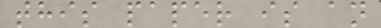this paper is an
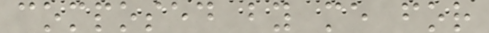composed by me for
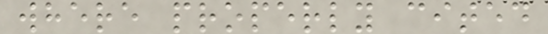where properly cited
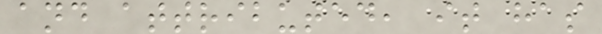and attributed, it has
